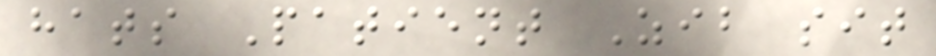hats Patient Zib sit
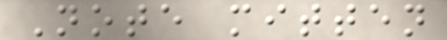Note mitten
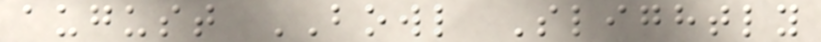august BOWL Slightly
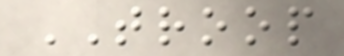TROOP
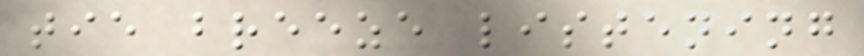tie breeze listening
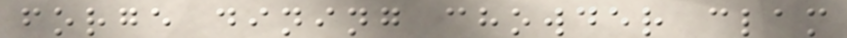forge dining chowder clam
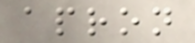apron
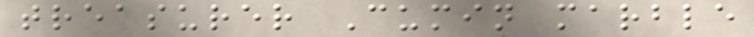treasurer Cumin marble
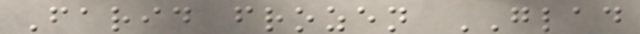Farid frozen GLAD
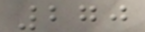270
